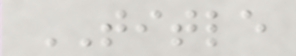TITLE
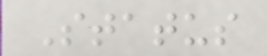Status
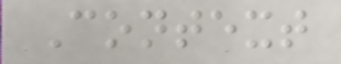Context
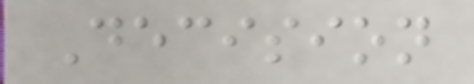Decision
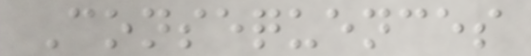Consequences
